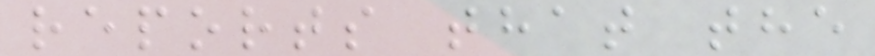reports that the
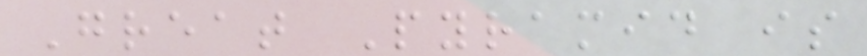Great Pyramid is
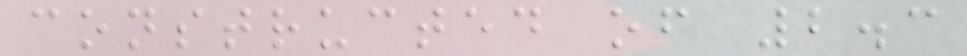constructed of 2.3
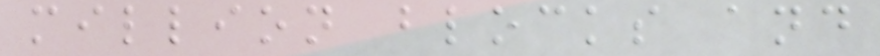million blocks and
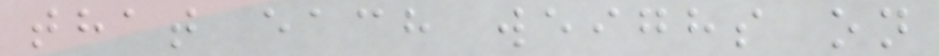that each weighs on
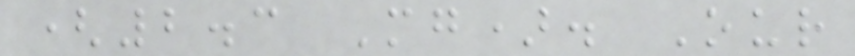(2.3 Mg). Our
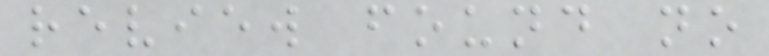review found no
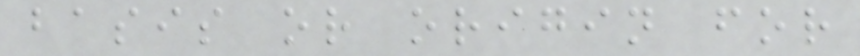basis or origin for
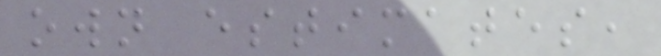own estimates,
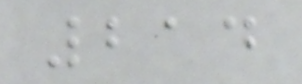214
